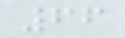66
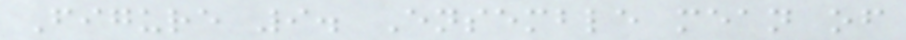Figure 9. Ensemble mean of
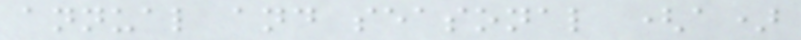annual and seasonal (a)
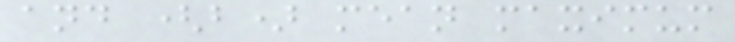and (b) mean maximum
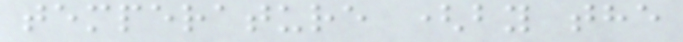temperature (by the
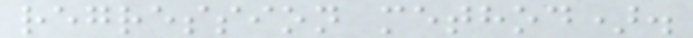regression method).
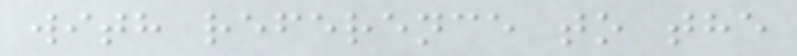with reference to the
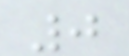0
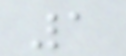1
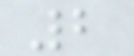2
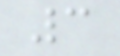3
